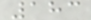183
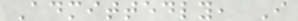Admittedly, I
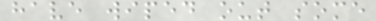have wiped out some
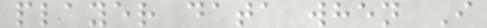player data when I
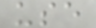use
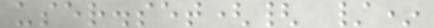user.set({ /*
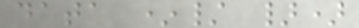data */ })
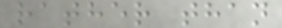rather than
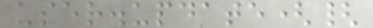user.update({
